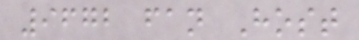9672 fan Host
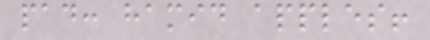pad: hamid apples!
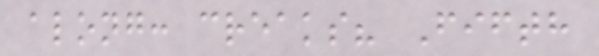along: creaks? Fifth
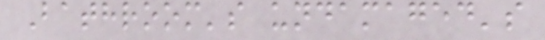Bathroom's undamaged's
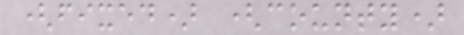(fixed) (county)
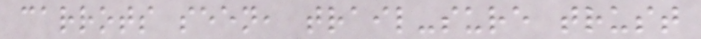carrots seen, trail-sure trust
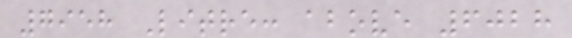7958 Litre: above 6028
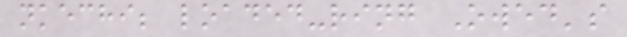nkechi; loaded-ring Owed's
